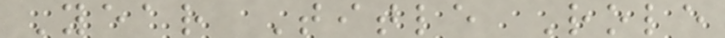Year Title Role
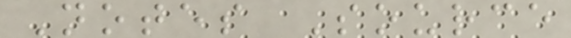Notes Source
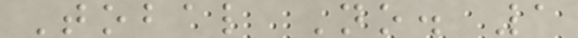Tobal No. 1
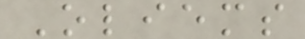Oliems
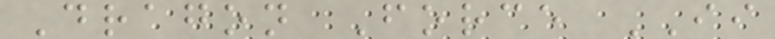Dragon Force II
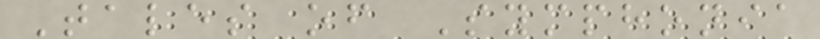Tales of Symphonia
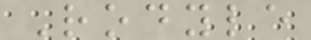Rodyle
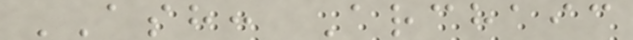ASH: Archaic
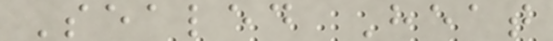Sealed Heat
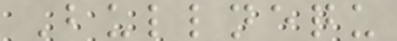Bullnequ
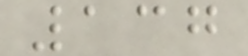137
